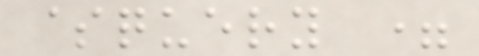$query =
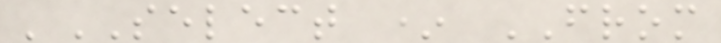'SELECT * FROM
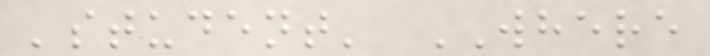'student' WHERE
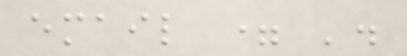email = '.
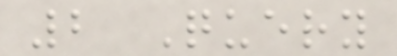2 Query
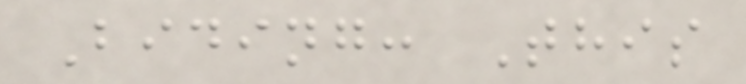Biding: This
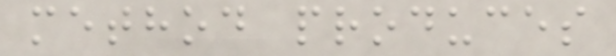method produces
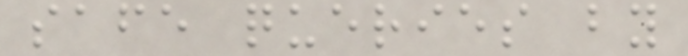safe queries by
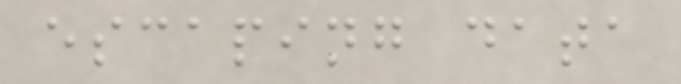escaping data
